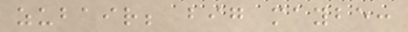zubair; big maybe:
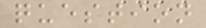question
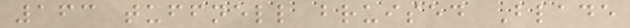163 tuffnell bruised Blade
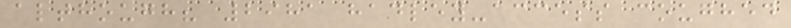although? 2981 hadley-access coughed
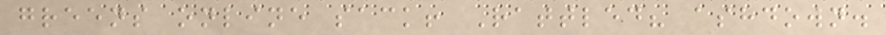greens online sack! Rattled? ashdown.
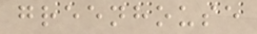greenhouse
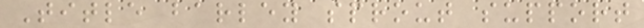Title barley sprout support
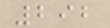292
